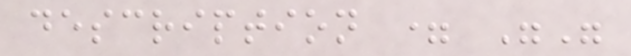description = ""
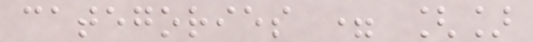categories = []
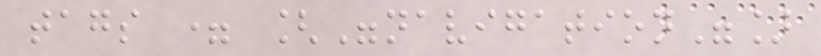tags = ["navigation"]
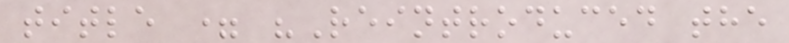title = "Reintroduced the
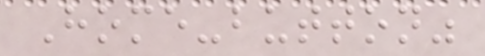Home-button"
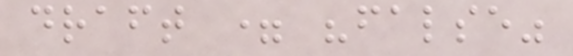draft = "false"
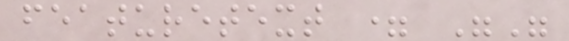featuretext = ""
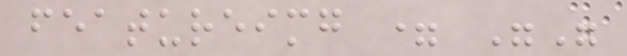featureimg = ""
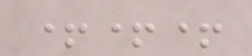+++
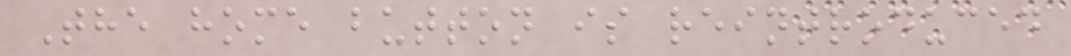The home button is reintroduced
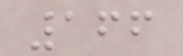166
